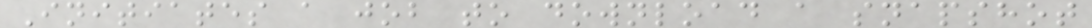Initiates a job to download a snapshot
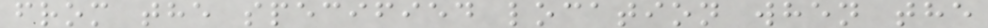from the specified location when the
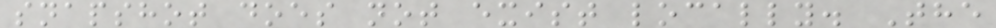snapshot does not exist locally. The
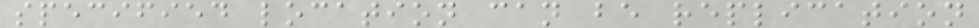specified location can be replication
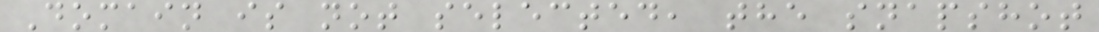Domain is not selected, the snapshot
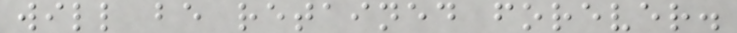will be retained forever.
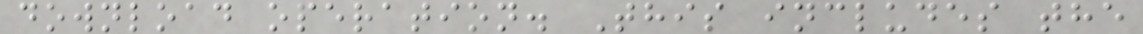download operation. This includes the
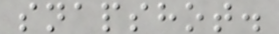snapshot.
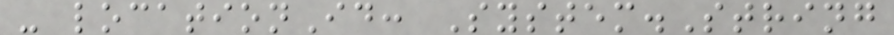- locationId: System.String
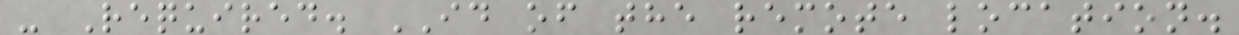- Required. ID of the remote location.
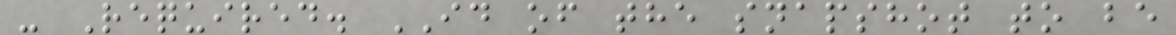- Required. ID of the snapshot to be
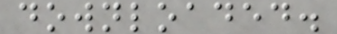downloaded.
